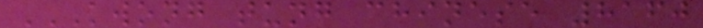KWONG TUNG CHINESE 8160
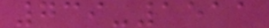739-1511
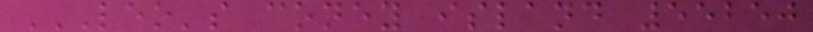LEO'S CONEY ISLAND 55250
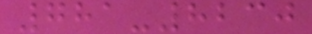781-8230
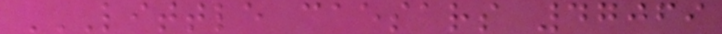LITTLE CAESARS 47069
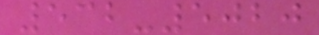532-5020
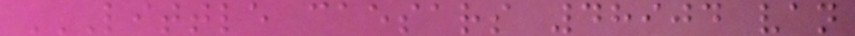LITTLE CAESARS 48904 VAN
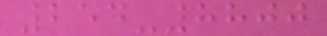254-8800
